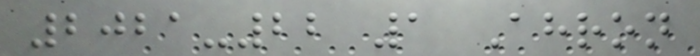2021-22 1 Ahron
